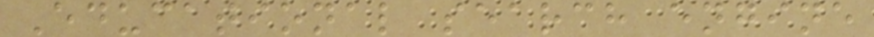Educational search engine
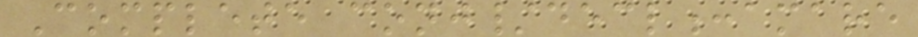Complete conj/decl:amare
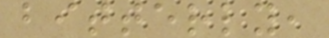bitterly,
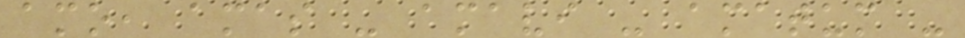amo, amas - amavi - amatum -
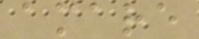amare
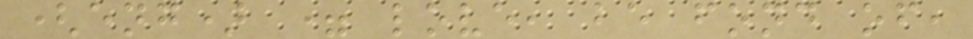(eng) = love, be fond of,
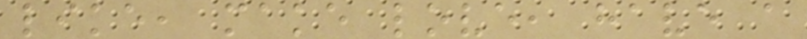like, make love, have a
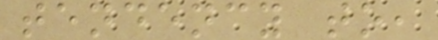tendency to,
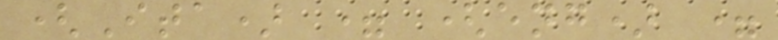(Ita) = (eng) =
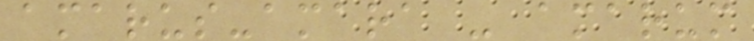amarus-amara - amarum
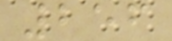256
